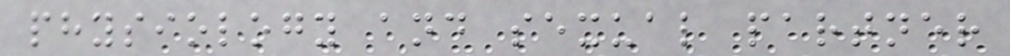physiology and sexual partner
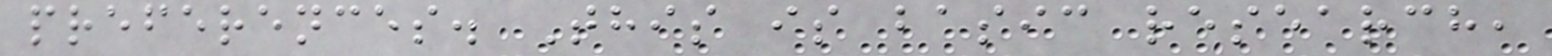preferences. This is basic research,
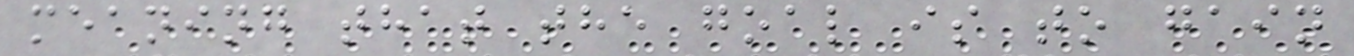meaning that the goal is to gain
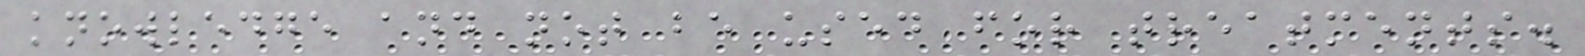knowledge and not be used for treatments.
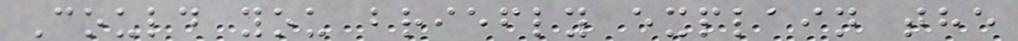Could you briefly explain the
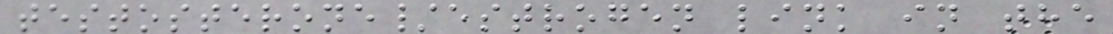testosterone/estrogen link in the
